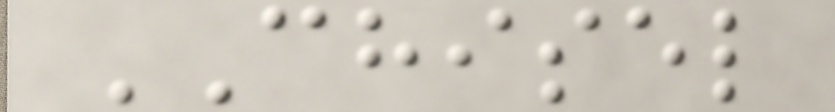CHISEL
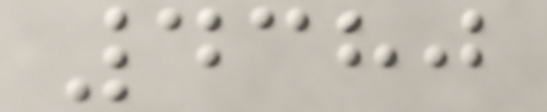4380
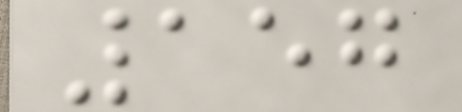157
